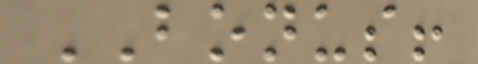BONUS!
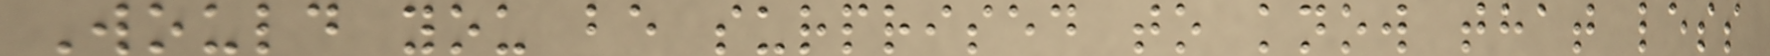Would you be surprised to know that less
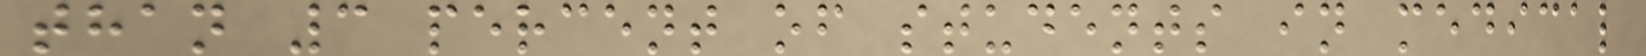than 3 percent of students in medical
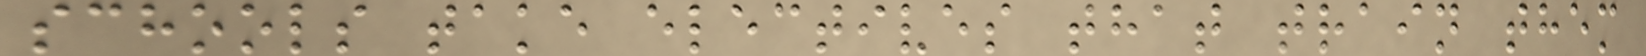schools take electives that train them
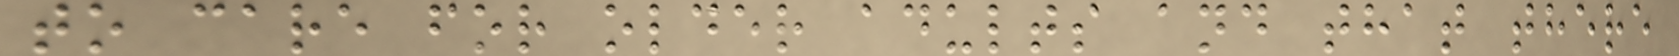to care for older adults and that there
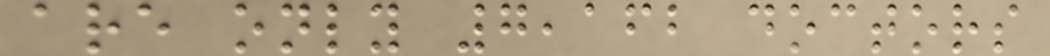are only 7,162 doctors
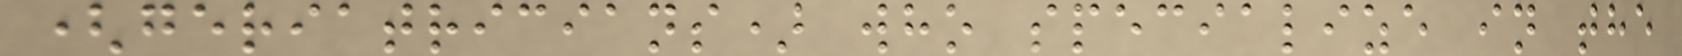(geriatricians) who specialize in the
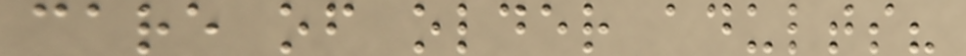care of older adults?
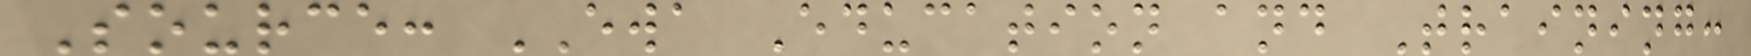Source: EWA Education and Training:
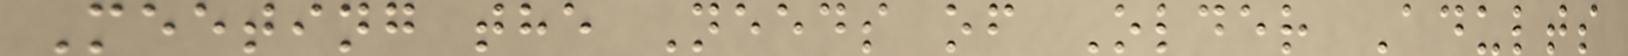Meeting the Needs of Older Adults
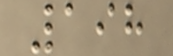198
